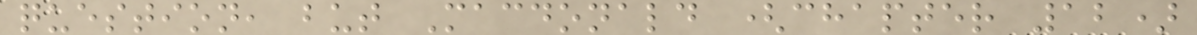question, but Macdonald (chapter 12)
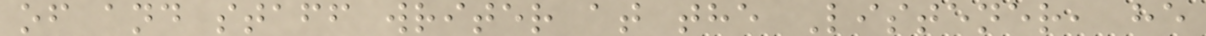of and staff writer at the Listener, he
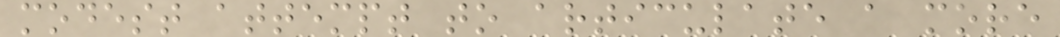modest attempt to articulate a more
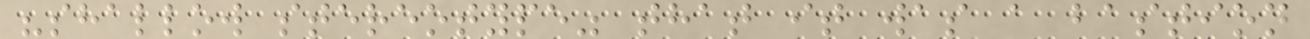"shallow stereotype" that it was a bastion
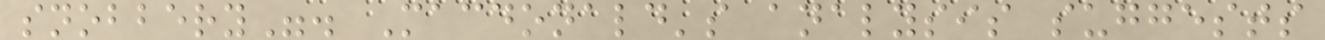snobbery". Macdonald's analysis suggests
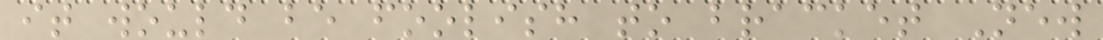it would be foolish to bracket New
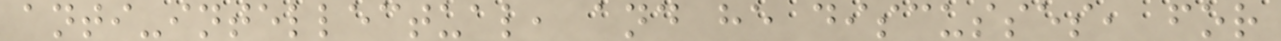anti-intellectual, and he discusses, for
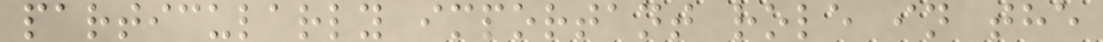particularly important role in the
